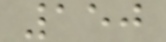150
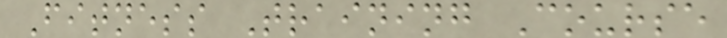Fitness Training Course
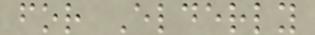for Elderly
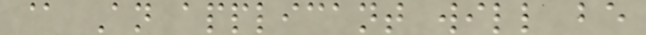@ An applicant will be
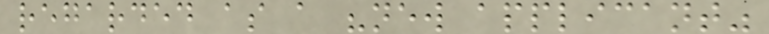regarded as a "new applicant"
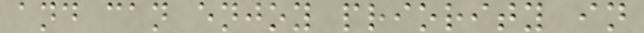and can enjoy priority in
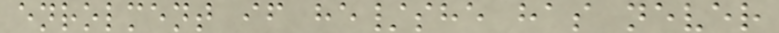enrolment if he/she has never
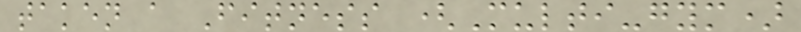taken a Fitness (Multi-gym)
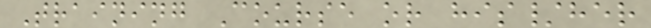Training Course or his/her
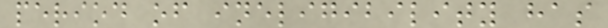period of ineligibility has
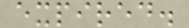expired.
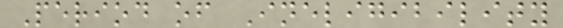Period of Ineligibility
